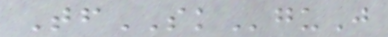TfSKguJ
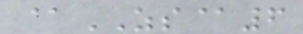@ZS@6
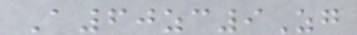A60zc9Zg
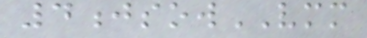4jsowVMM
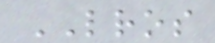LROS
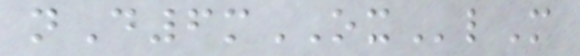nD6mOXlM
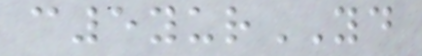c5yurYD
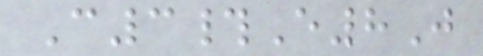C3#E8J
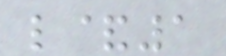l&1
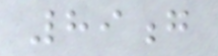89g
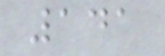141
